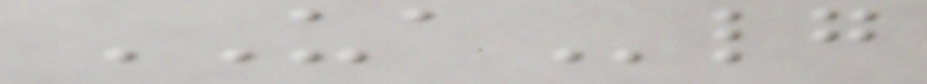UAlg
